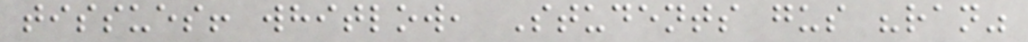tissues! whitlow, Students gus "ran"
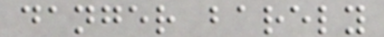danger barely
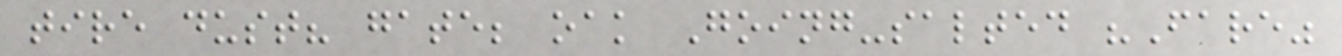tire dust? gate; oak Going-salted "Fare"
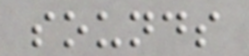sounds
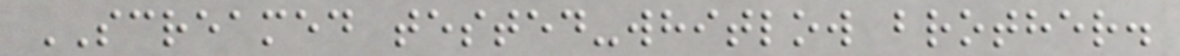SCREAMED tested-whitlow brother.
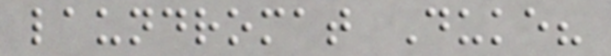laundromat Duke?
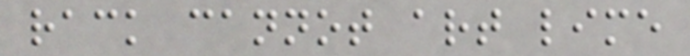rack cannot art lime
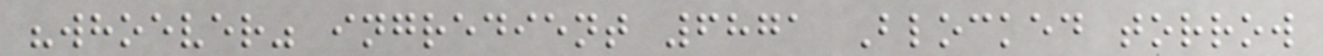"whoever" ingredient 6871 Blocked torrow
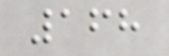168
